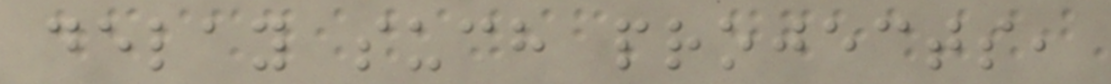delay such projects,
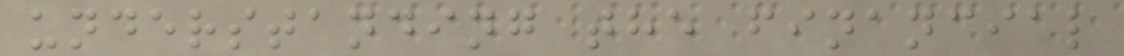understanding the financial
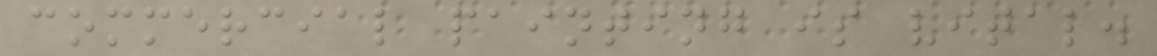commercial painting is vital.
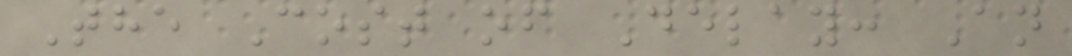The Cost of Delay: An
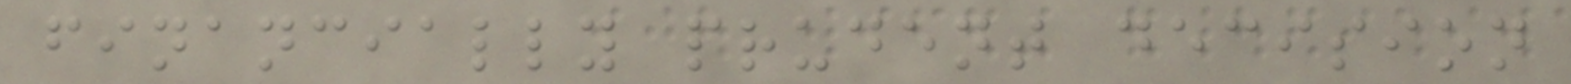financially prudent decision
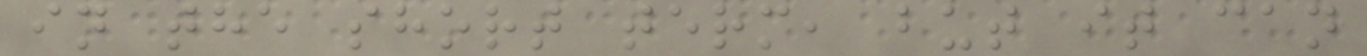in the short term, but it can
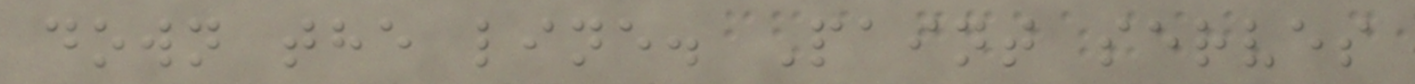down the line. Paint serves
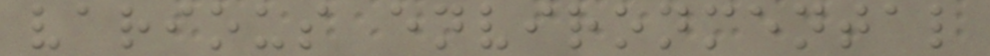various environmental
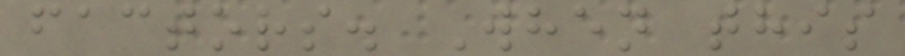factors. When this
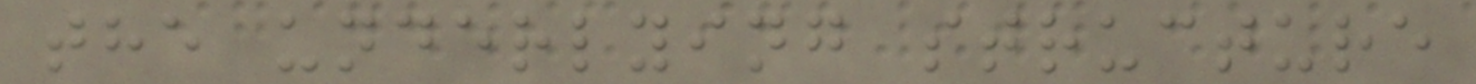the underlying structure
